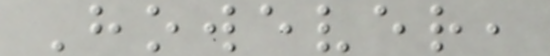However,
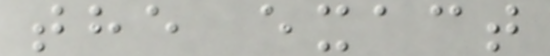the exact
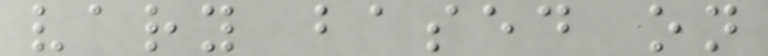vary based on
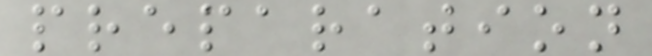preparation
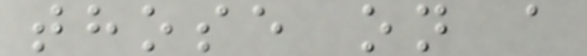those on a
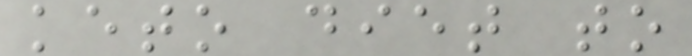keto diet to
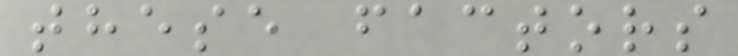these factors
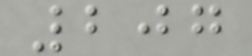207
